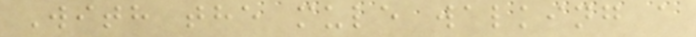With the mule walking a
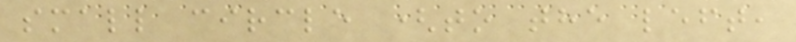small circle (to the left,
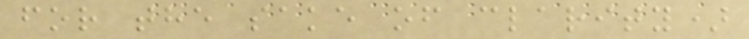for the sake of clarity)
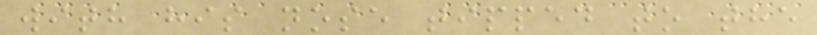with his nose tipped to the
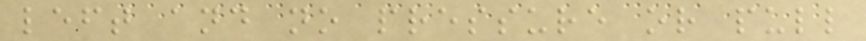left and no pressure or pull
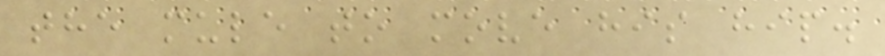the mule to move his hip.
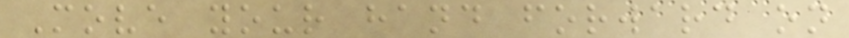Move your hand forward on
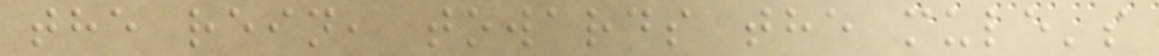the rein, towards the mule's
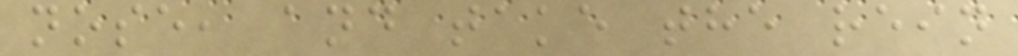nose, and take the rein
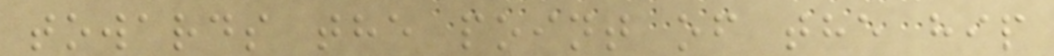towards the point of the hip
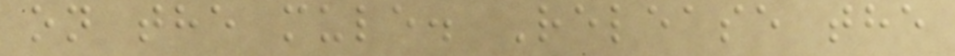on the mule. Release the
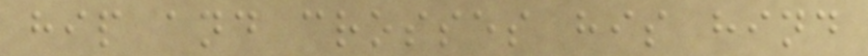hip and crosses his hind
